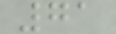71
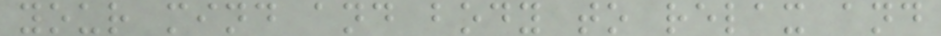your mind and body to relax and
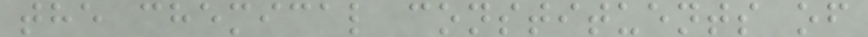the chemical constituents of
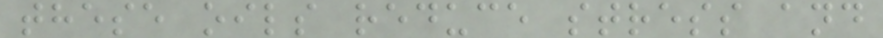these oils reduce stress and
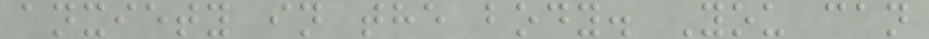anxiety in the body. You can
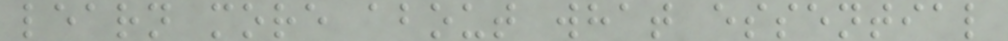learn more about what essential
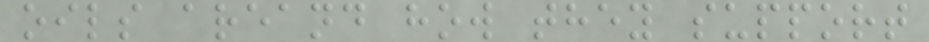oils areand how they support
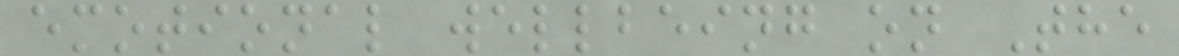emotional wellbeing on The
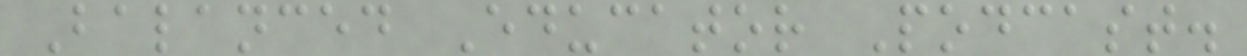Balanced Educator Podcast.
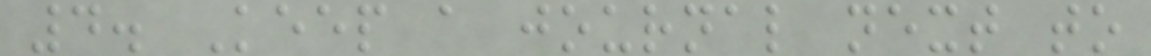4. Keep a journal next to
